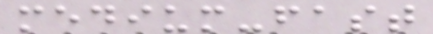medium-fast
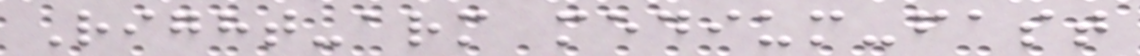Right-arm medium-fast
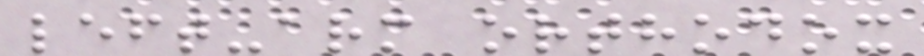left-arm orthodox
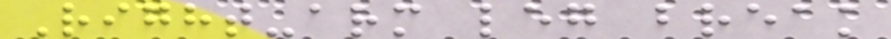Right-arm leg break
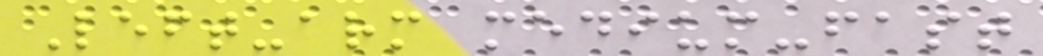Left-arm medium-fast
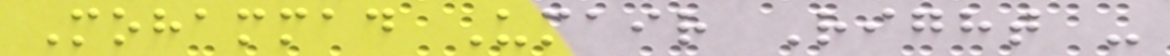Mohammad Umair Right -
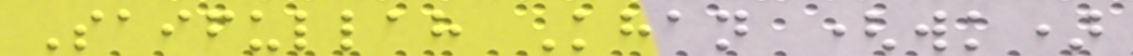Saifullah Khan (wk)
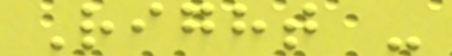Right -
